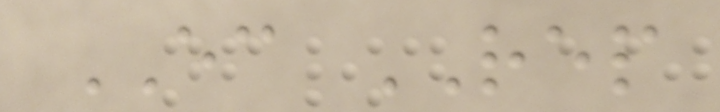EC REP
